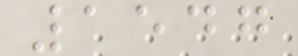1547
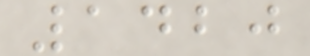1420
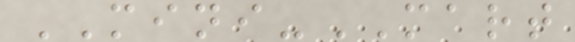MINI-MART
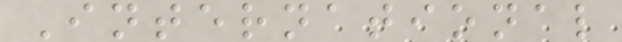International
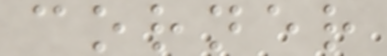corner
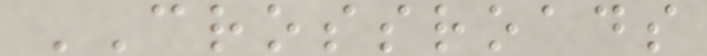CROSSROADS
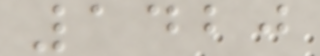1420
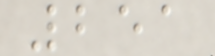251
